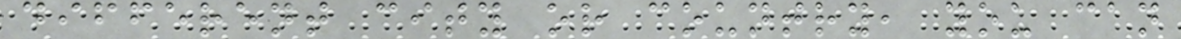different city or country, you can
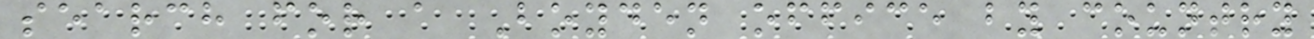search for a Boyden office by country
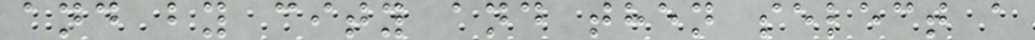and by city and then select a
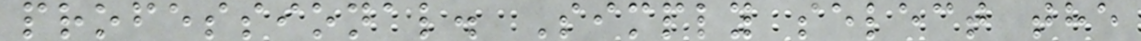professional. Simply select the
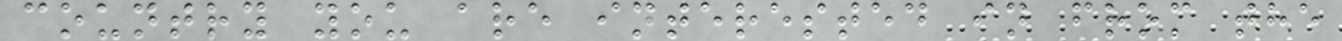country you are interested in from the
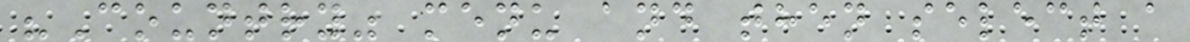"Country" menu and then select a
